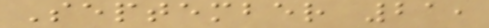September 21,
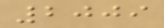2009
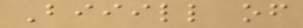Biiill of
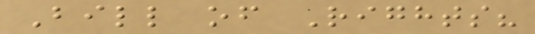Bill of Rights?
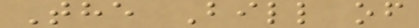The Bill of
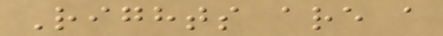Rights are a
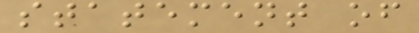statement of
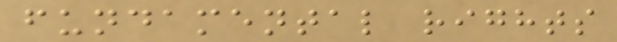fundamental rights
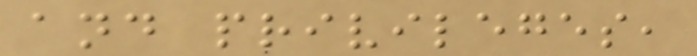and privileges,
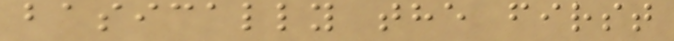basically the first
